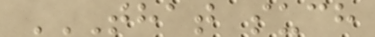THAT SUCH
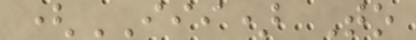(III) To
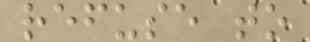refuse to
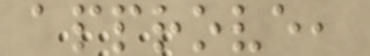approve,
